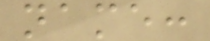name:
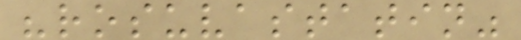"rosuvastatin"
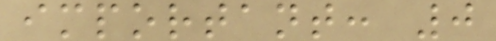important: 0
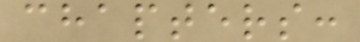chapters:
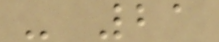- 21
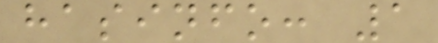hasinfo: 1
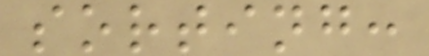sorting:
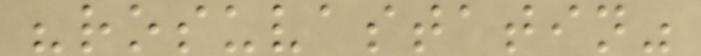"rosuvastatin"
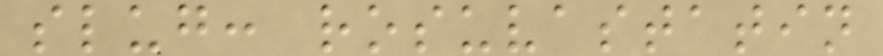slug: rosuvastatin
